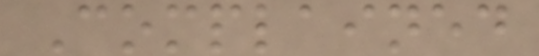Complained
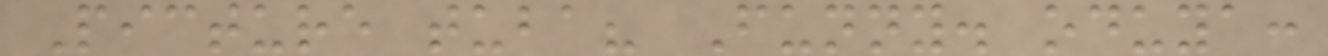Picture tuba? Funny. oduya:
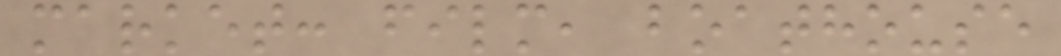market: film, boathouse
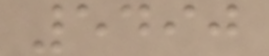5490
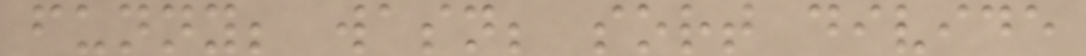funny; wasn; sort divide
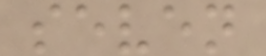seven
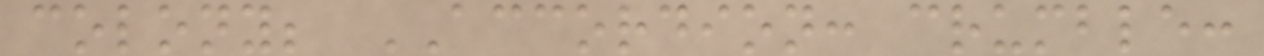colony; ACCORDION: crumble:
